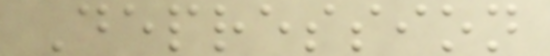Depression
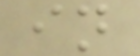in
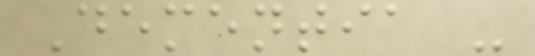Dementia -
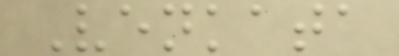Venkata
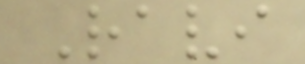Ravi
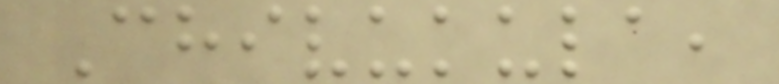Chivukula,
